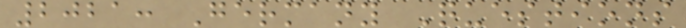2021: Germany Questions
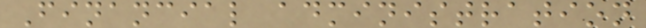Financial administration
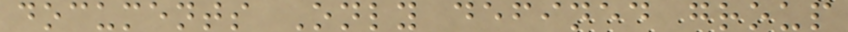documents Only defined group
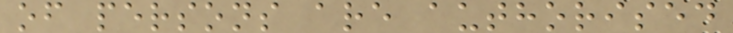of persons are authorised
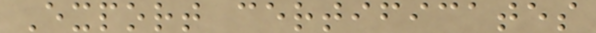Export certificates
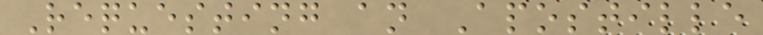Requesting an Apostille
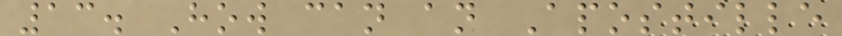13. How can an Apostille
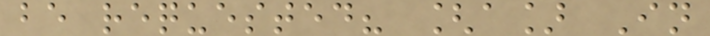be requested? [a] In
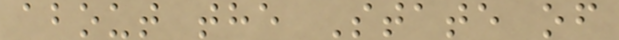about the State of
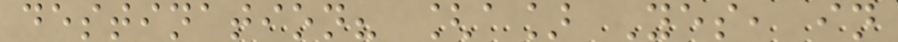destination? [a] Yes, in
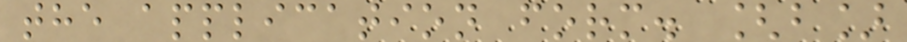the application form. [b]
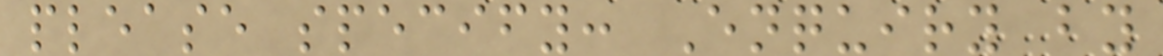please specify: Enquiry by
